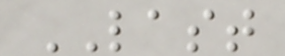LAST
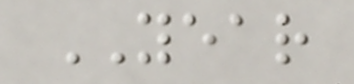YEAR
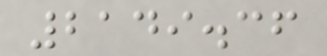2149.36
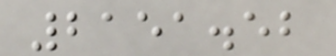2151.52
